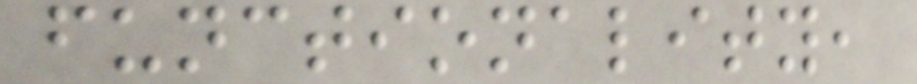functionality,
